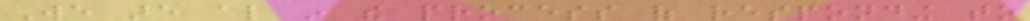We are also in the process of responding to
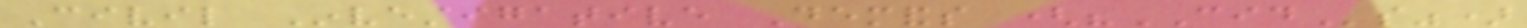Civil Investigative Demands ("CIDs")
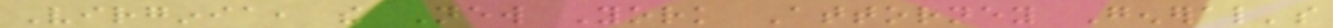Virginia, the New York Attorney General's
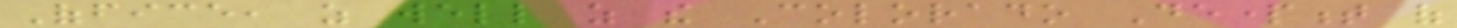Office, as well as the Colorado Department of
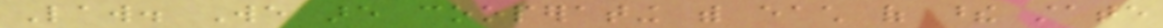Law. We are cooperating with each of these state
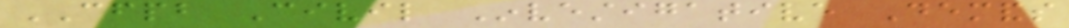CFPB Civil Investigative Demands
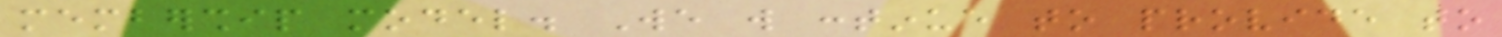membership model. We will continue to provide to
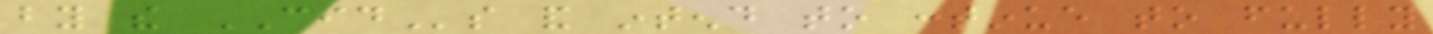by the CIDs and intend to continue to fully
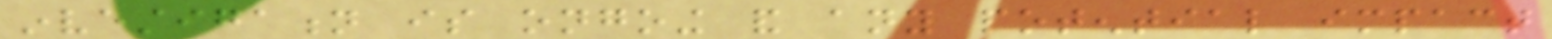investigation is ongoing and any potential impact
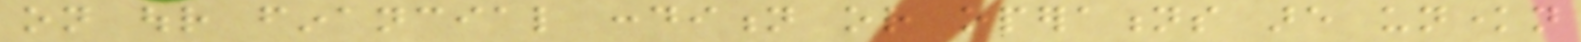on our financial condition or operations are unknown
